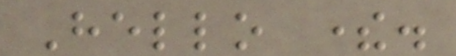Hello there.
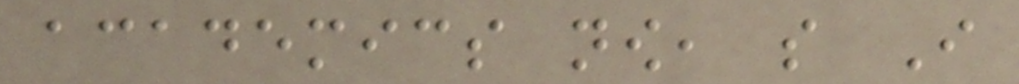academics now, so I
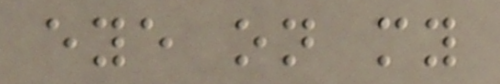eye on my
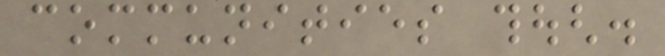communities though.
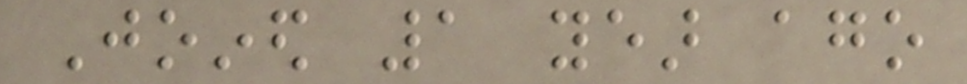Joined 1 year ago
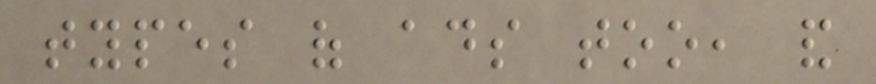types of ads too, and
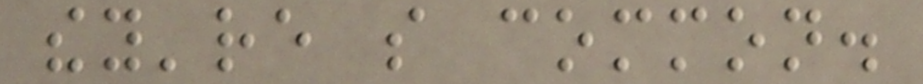they're so common.
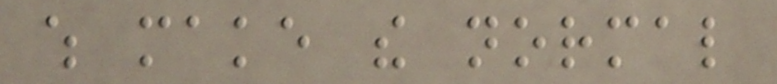which make the normal
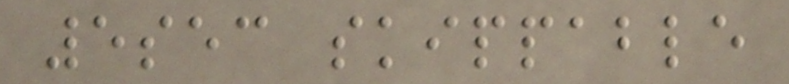5sec skippable
